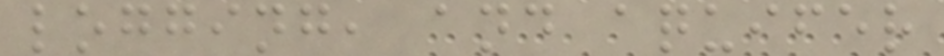logging, and aquifer
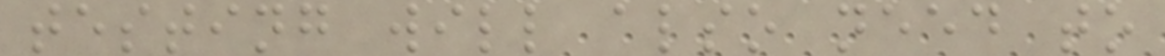testing will also need to
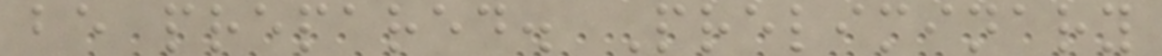be prepared. Preliminary
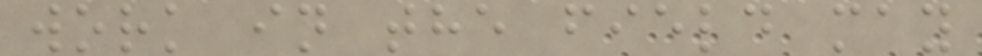work in the field may
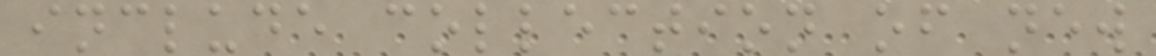include collection of new
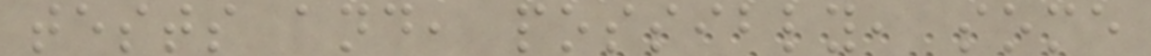tests and, possibly, some
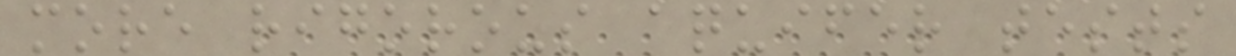more rigorous aquifer tests
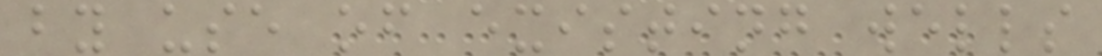by use of existing wells
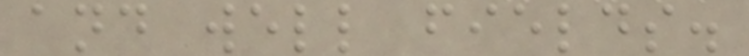and well fields.
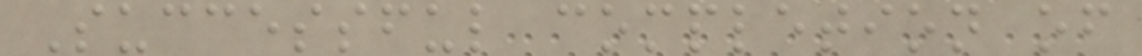Successful completion of
